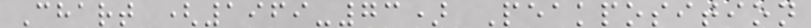Chart (1969-73) Peakposition
